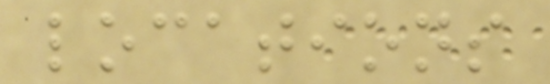locations
